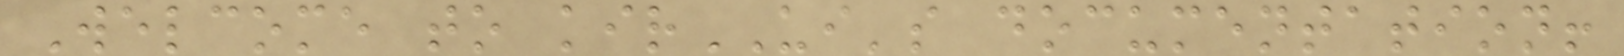Welcome to kirUI's documentation!
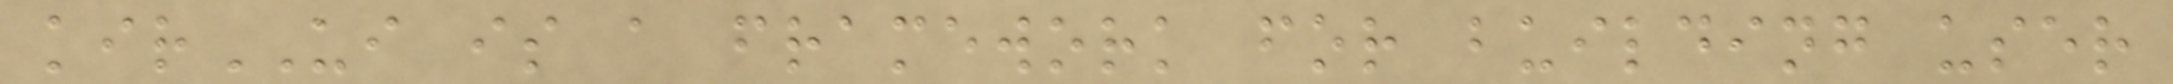kirUI is a framework for building user
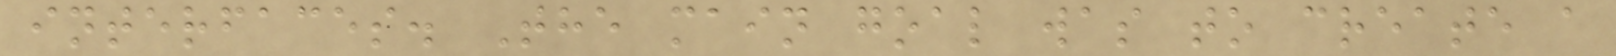interfaces. The main goal was to create a
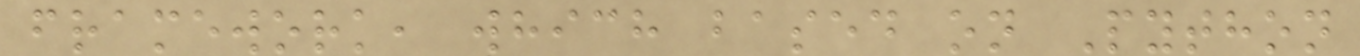framework, which based on Python
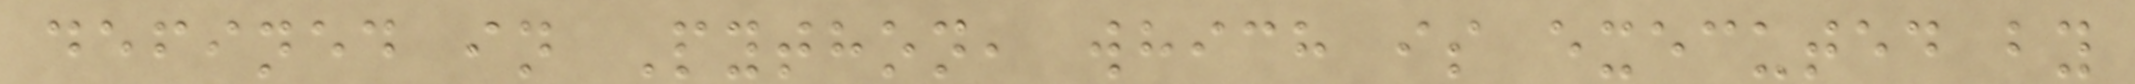defined in Python, which is executed by
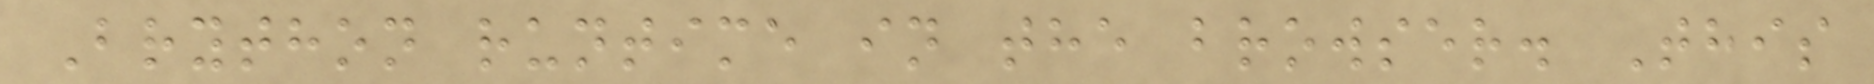Brython runtime in the browser. This
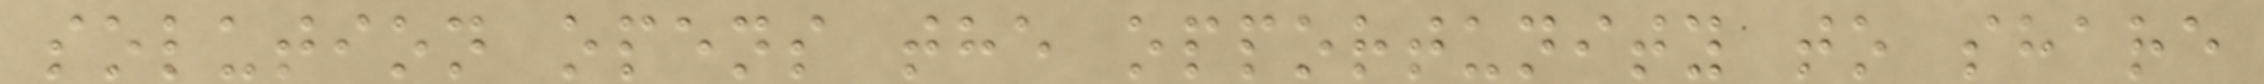solution opens the opportunity to share
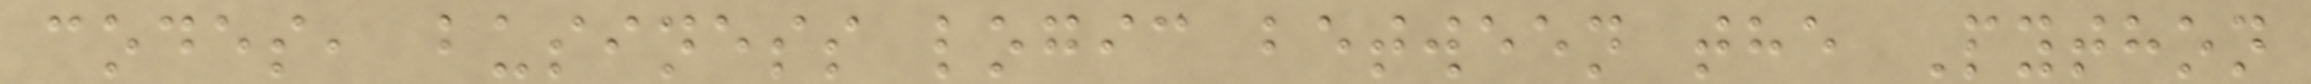codes, business logic between the Python
